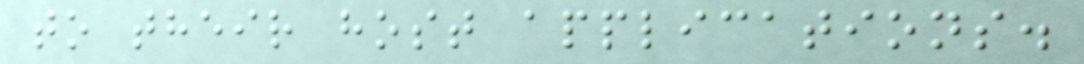to their host applications.
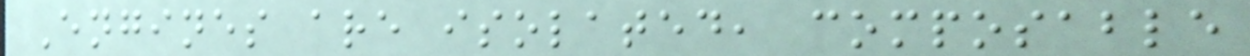Engines are isolated, composable
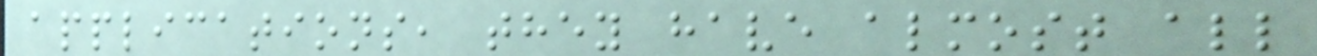applications, they have almost all
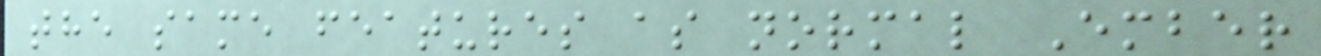the same features as normal Ember
